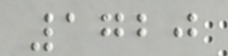1720
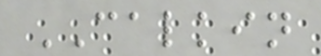CALKIN
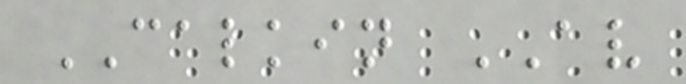CALKIN AV
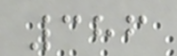386
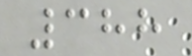388
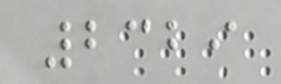2329
